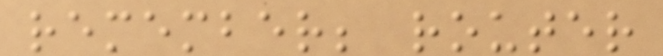remember; router
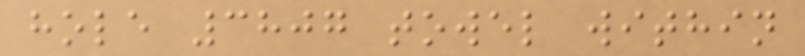hole 3807 towel within
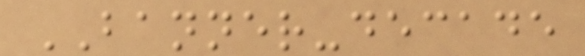BANNER-decade
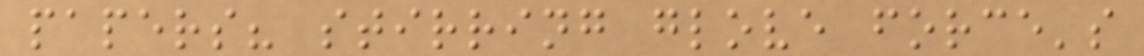papers? stirring glove force's
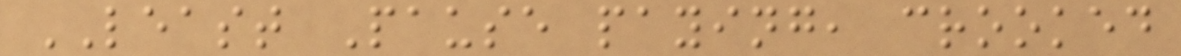LEAST Pause paying, crooked
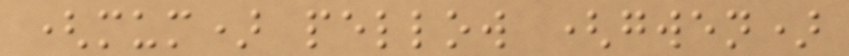(mum) pellow (gwen)
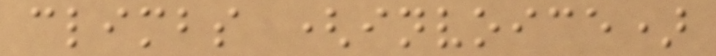climbs (invoice)
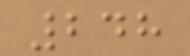248
